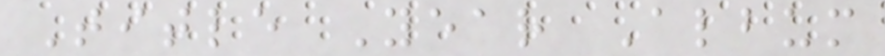Title Year Album
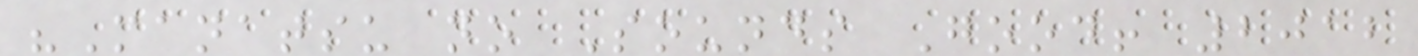"Manatsu no Sounds Good! 2012
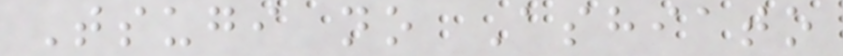Tsugi no Ashiato
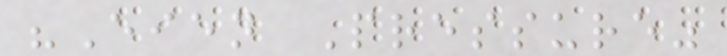"Eien Pressure"
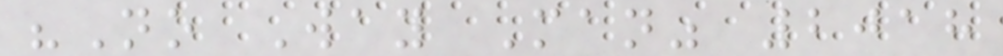"No Way Man" 2018
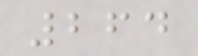264
